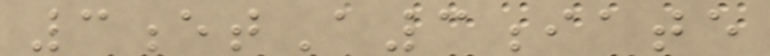3etA3iate
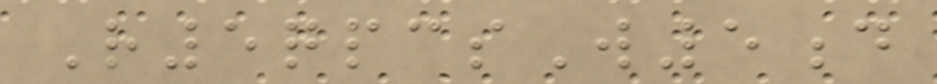R5qpcsW5d
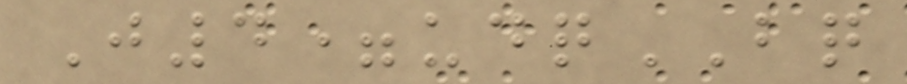J4=udqBQ
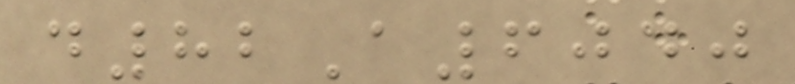d82A6040
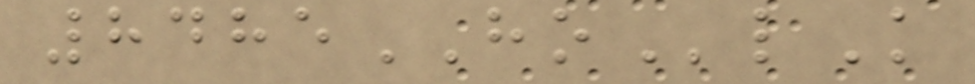8485HOlK
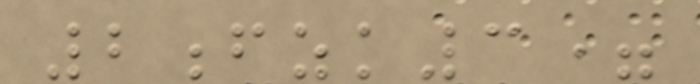2fzk3=
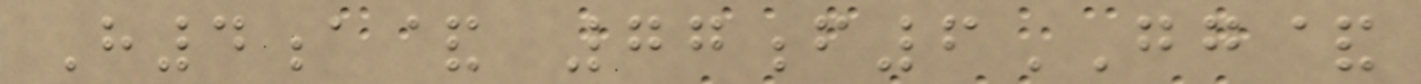H4a& 77f6GG&
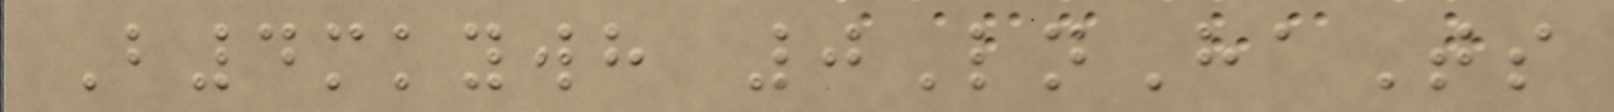B4mkywh 0LnHaTs
